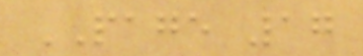PAGE 17
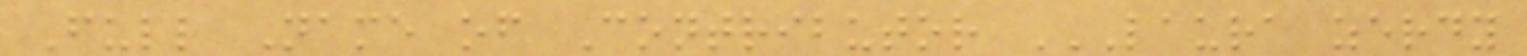Full Name of Contributor LAURA ZERDY
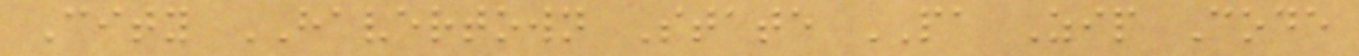City HAVERTOWN State PA Zip Code
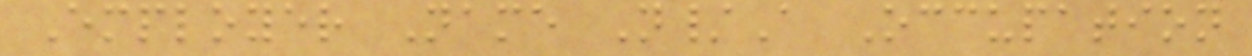Employer Name N/A Occupation
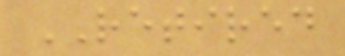RETIRED
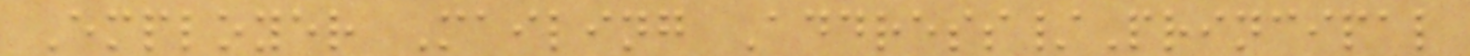Employer Mailing Address/Principal
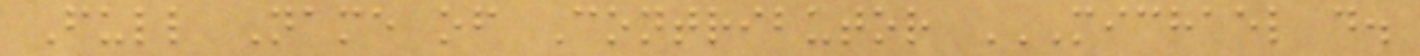Full Name of Contributor MICHAEL D.
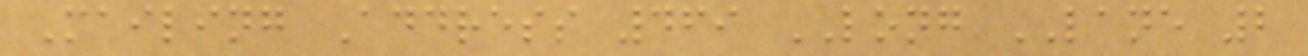Mailing Address 469 LONG LANE 2
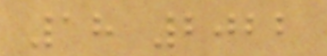18 2022
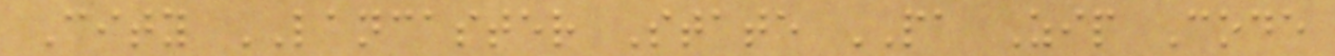City LANCASTER State PA Zip Code
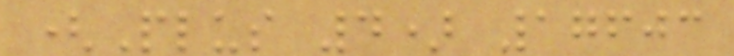(Plus 4) 17603
